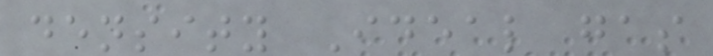density Ideal gas
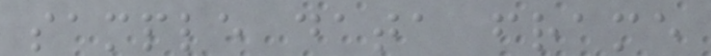sample data frame
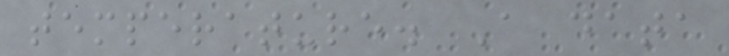temperature. A data
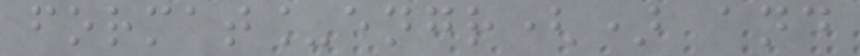format_engr() and
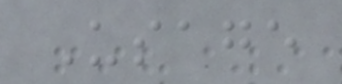Usage
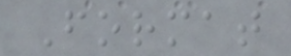Format
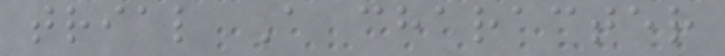trial A character
